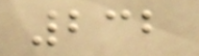232
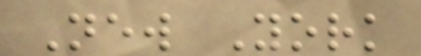New York
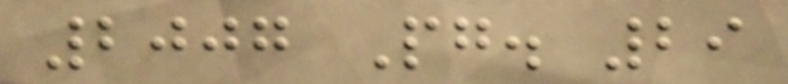2007 Pg. 29
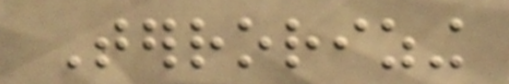Terrorizing
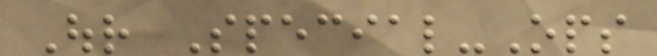Our Special-Ops
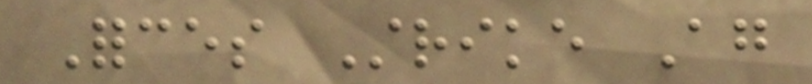Forces Strike Again
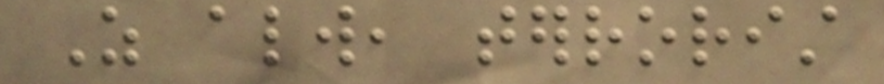As always, terrorist
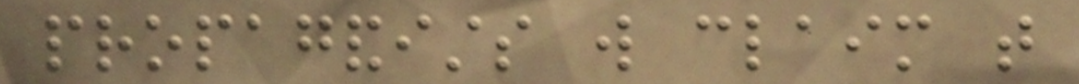propagandists will claim that
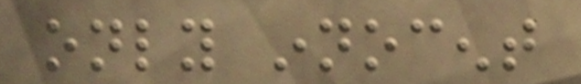only innocent
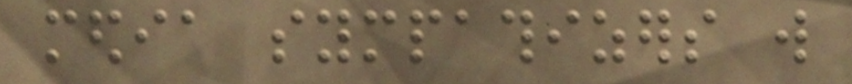media sympathizers will
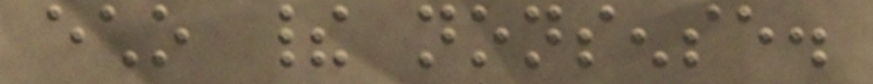echo their nonsense.
